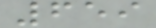659
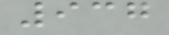937
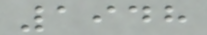1948
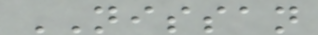NISSAN
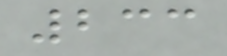233
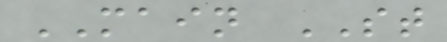MAIN ST
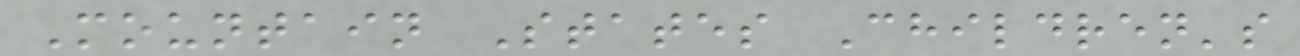Mountain States Children's
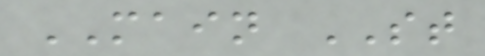MAIN ST
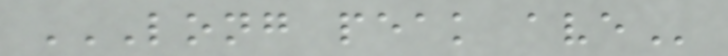LONG PEAK AVE
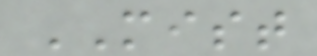MIST
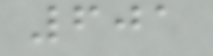601
